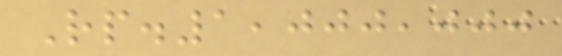Rp.1,000,000
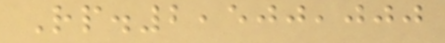Rp.2,500,000
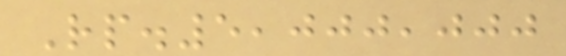Rp.5,000,000
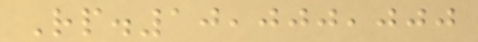Rp.10,000,000
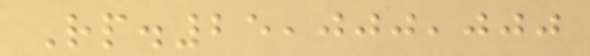Rp.25,000,000
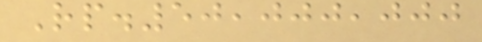Rp.50,000,000
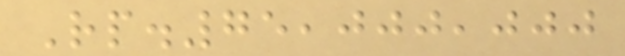Rp.75,000,000
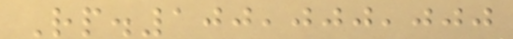Rp.100,000,000
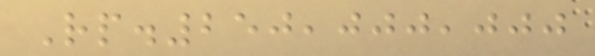Rp.250,000,000
